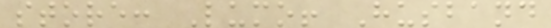store: Lumo! Husband
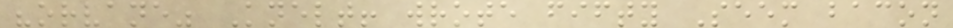"orvane" Knelt! wrote fifty Seem bacon
